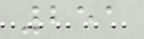251
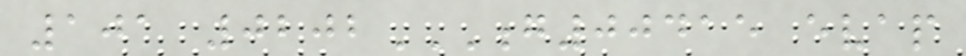101 0202G00415 EVAP
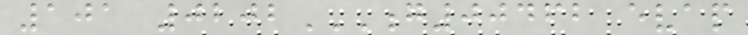101 0202G00462 EVAP
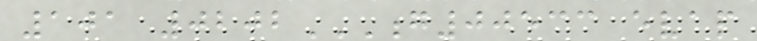101 0202G00533 EVAP
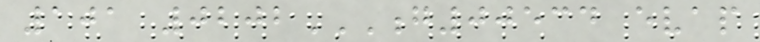101 0202G00534 EVAP
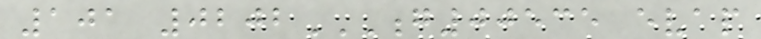101 0202G00535 EVAP
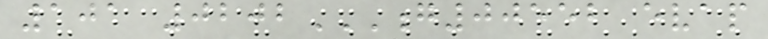101 0202G00552 EVAP
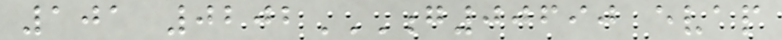101 0202G00690 EVAP
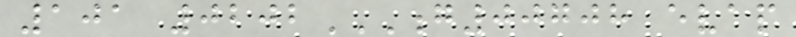101 0202G00708 EVAP
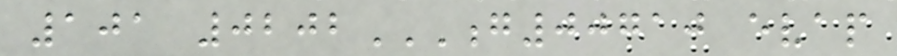101 0202G00710 EVAP
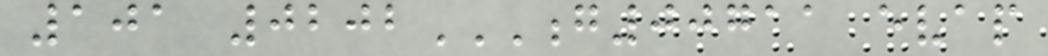101 0202G00711 EVAP
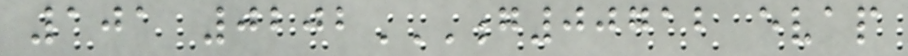101 0202G00712 EVAP
